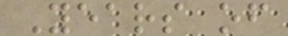Years of
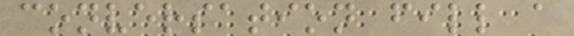conversation fill a
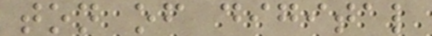ton of digital
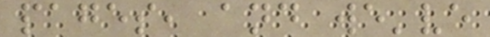pages, and we've
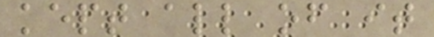kept all of it
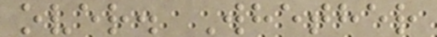over. Whether
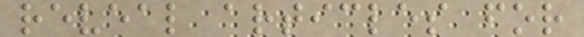reveal articles for
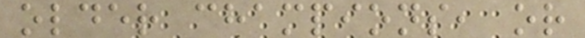older champions, or
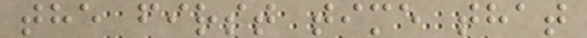the first time that
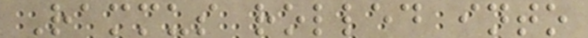Rammus rolled into
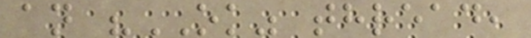an "OK" thread,
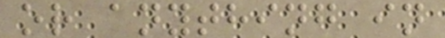or anything in
